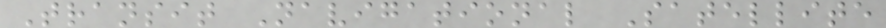Transit Navigational Satellite
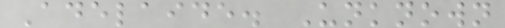Adelaide. Unknown
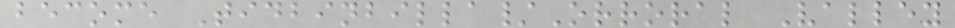become Tidbinbilla/Orroral Valley
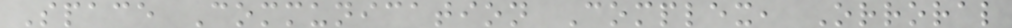Space Communication Complex, Orroral
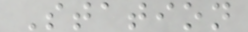Station
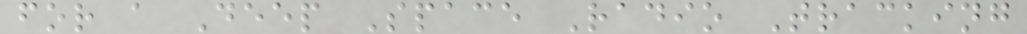for a Deep Space Radio Tracking
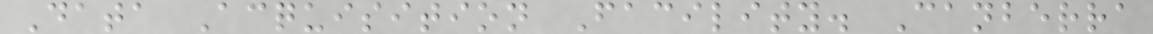Data Acquisition Facility. Canberra
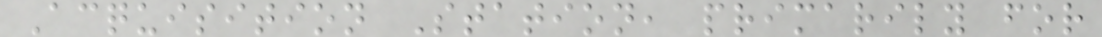Acquisition Station, primarily for
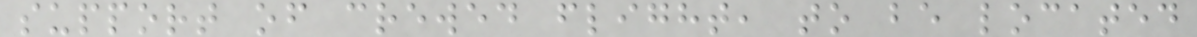support of crewed flight, to be located
